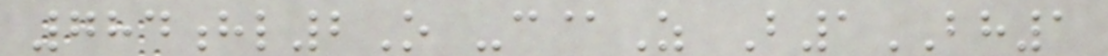784hl2O -c@Z B1BH1
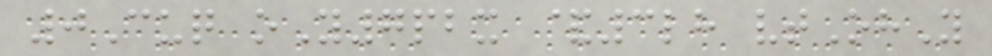0Cuq oY7pbx &3lh vtOhY
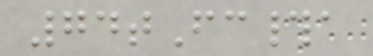74tFc#a
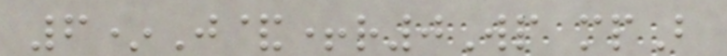6*J&+r0Wp mpB
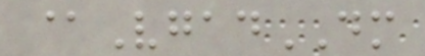@VgadDM
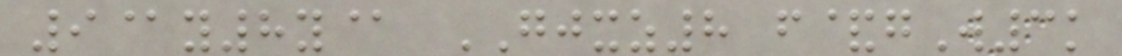9@y8y@ GJXZ8 f&gW3k
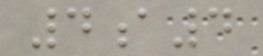4a4
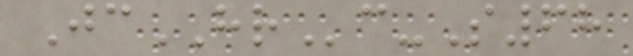JcHRc-S68
